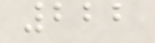222
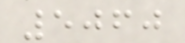5060
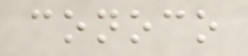conoco
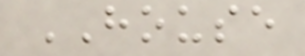HOUSE
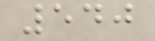540
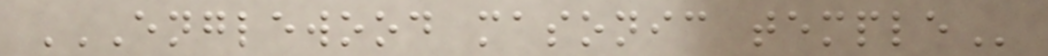ENGLEWOOD MASONIC TEMPLE
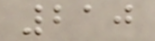210
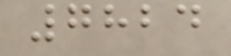7824
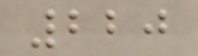220
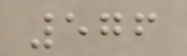576
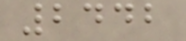2442
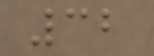32
